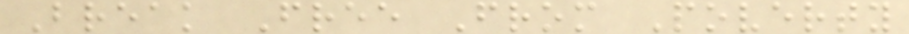Break Free From Poverty
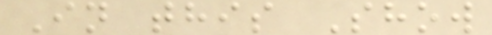In this Show
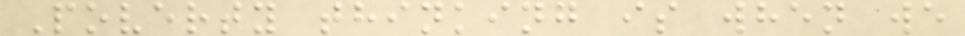Poverty thinking is when we
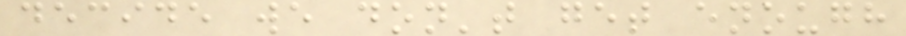decide we don't get enough
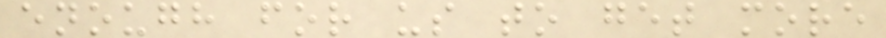enough for us to get more
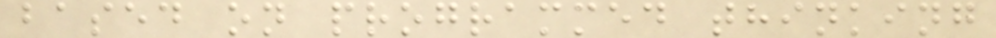based on programmed thinking
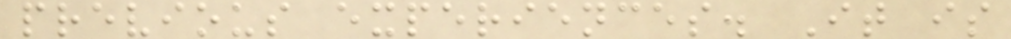previous experiences. It is
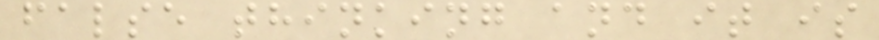false thinking and it is
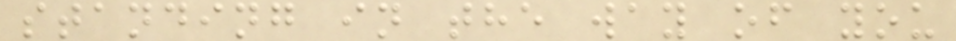standing in the way of you
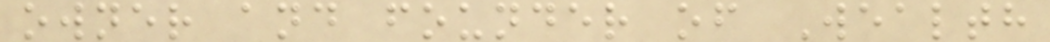owner and founder of Wealth
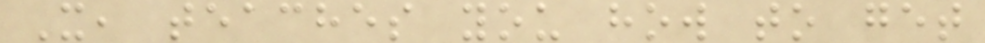X, teaches you how to get
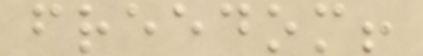freedom!
